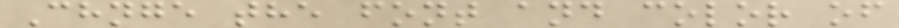Chnge the font and color of
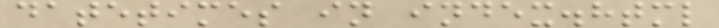datetimes in index.html
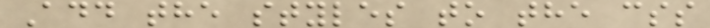Add the styles to the css
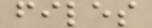files
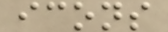icons
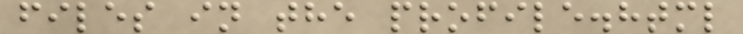files in the profile.html
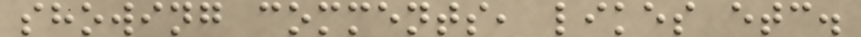showing comments, likes etc.
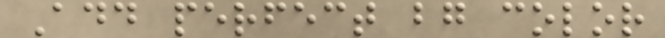Add perfect bg color
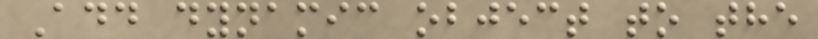Add dynamic object to the
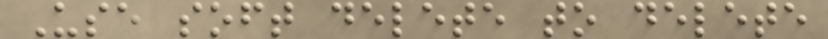Use soft delete to delete
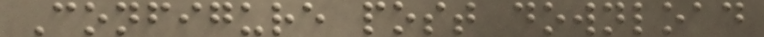Configure post download
